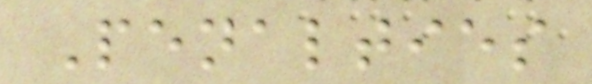Penalties
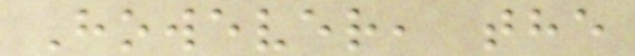However, the
